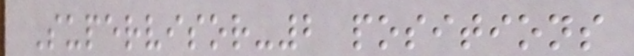Supervisor-2 positions
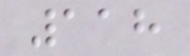118
